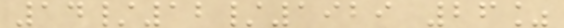14/12/1929 26%
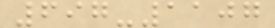697-1107
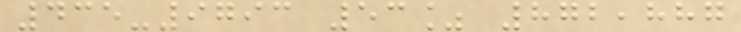435-9793 53% 872,887
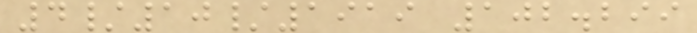4/10/1919 102.299
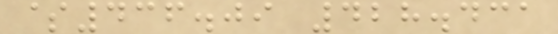$436.09 428.431
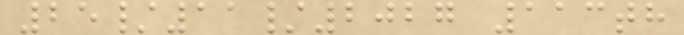25/11/2027 113th
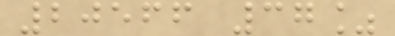20566 37%
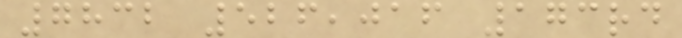7832 526,016 173rd
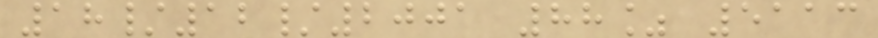18/12/2001 88% 5113
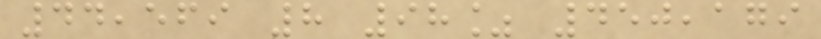44,569 8 98% 450,179
